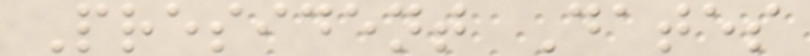President Dates
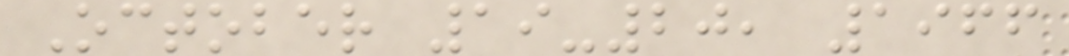October 19-20, 1966
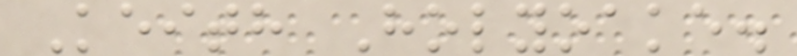Keith Holyoake.
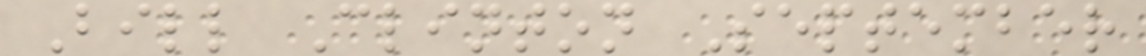Bill Clinton September
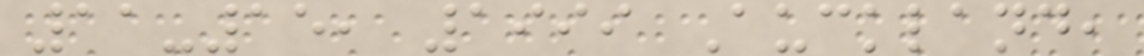11-15, 1999 Auckland,
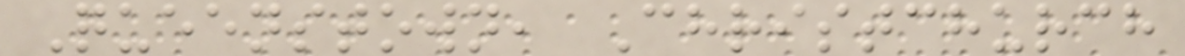Queenstown, Christchurch
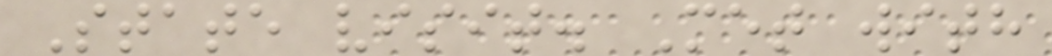State visit. Met with
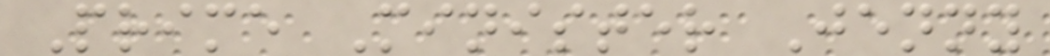Prime Minister Jenny
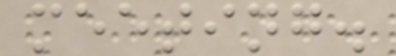meeting.
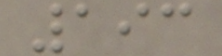193
